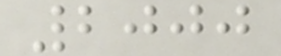2000
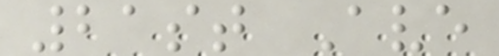21st Ave
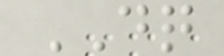DQ
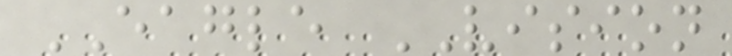EAGLE VISION
